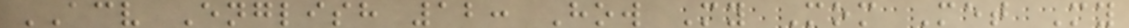ACV English 12: How My Mom Met My
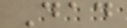Dad
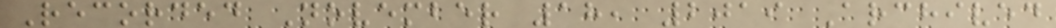Recorded November 18, 2019 Archived
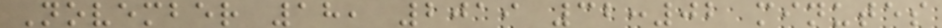November 18, 2019 32:02 minutes
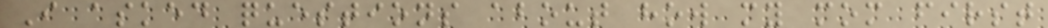I asked questions about how my mom first
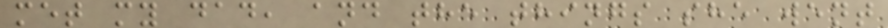met my dad, and the things she went
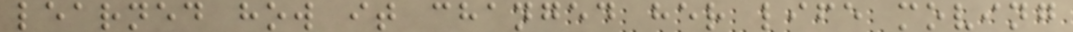learned how it changed her life moving
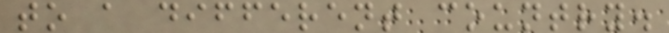to a different country.
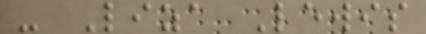- Liza Lewis
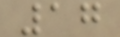17
